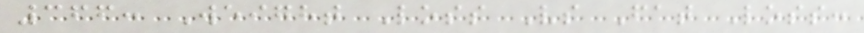366: Weight Loss Vs Fat Loss:
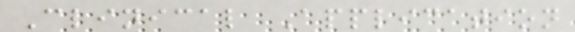Clinical Application
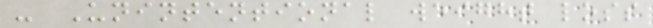- Unintentional weight loss
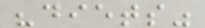"diets"
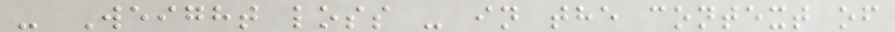- Weight loss - in the context of
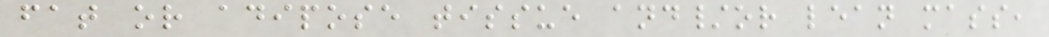fat or adipose tissue and/or lean mass,
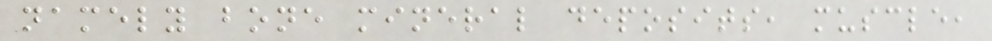namely bone mineral deposits, muscle,
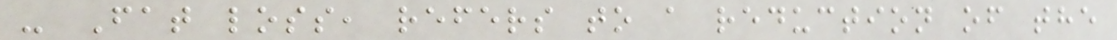- Fat loss, refers to a reduction of the
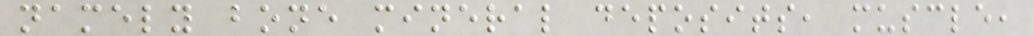namely bone mineral deposits, muscle,
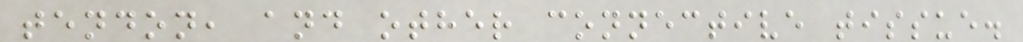tendon, and other connective tissue.
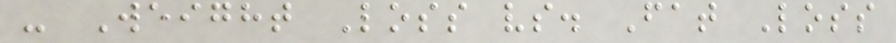- Weight Loss vs. Fat Loss
